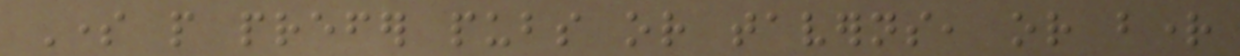Some people prefer pubs or taverns, or bright
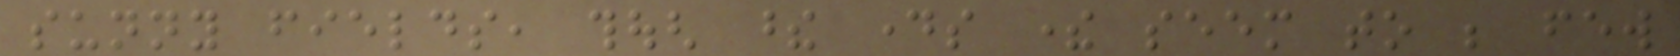sunny fields, though these days there seem to be few
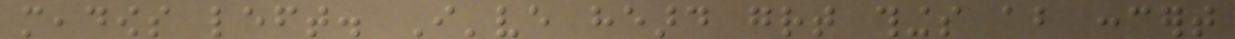meadows left. I've heard great things about concert
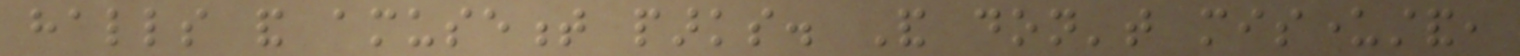halls and amusement parks. And don't misunderstand,
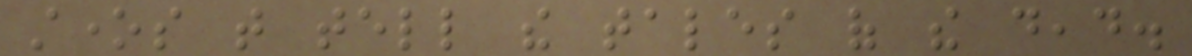stones that tell the tales of the dead.
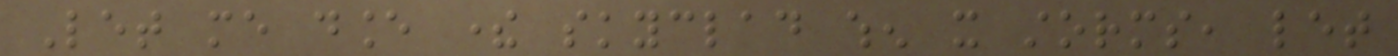Let me dance there skyclad when it storms, let
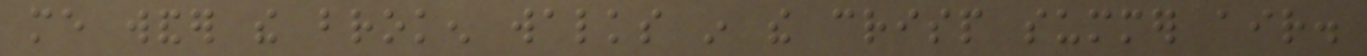me wander the broken walks in the crisp summer air.
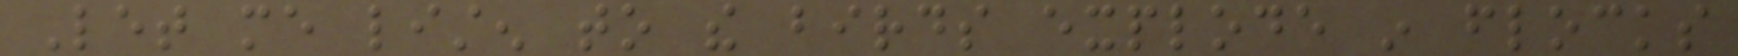Let me listen to the birds explode in flocks
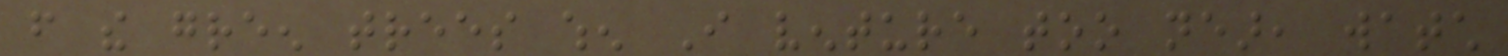from the green trees when I venture too near, watch
